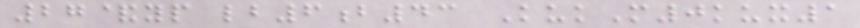27&yp lb6b43 KukM0kux1
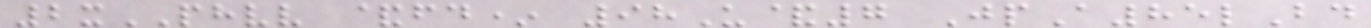2xPHVV &fd* 98U&7 JpA85lBd
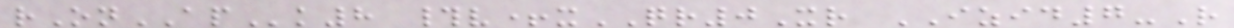rOnAPk8 #v+xQR0Xr IZID7-R
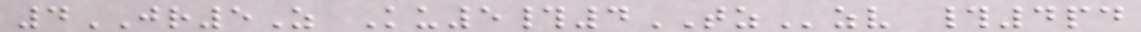4JR5Z Ku5#4TZzv #4pd
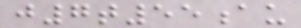j7t55au
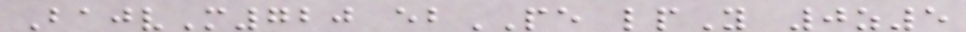BajvM720 ebPE lpY 0z5
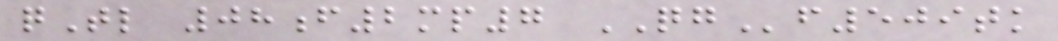qTl 08f2mp7 QGf509tk
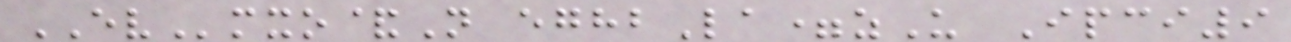EVmxo&N eghbLa=zU Ipci9
